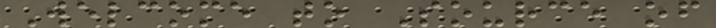Welcome to Source of
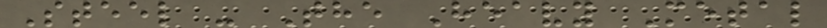Steel - The Heavy Metal
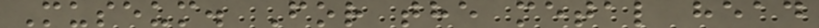Museum. For the metal head
